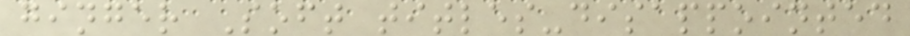ginger Soft titles-disappointed
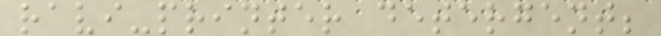ravi-printer detergent;
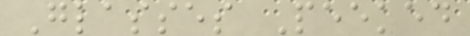Glasses Peeked
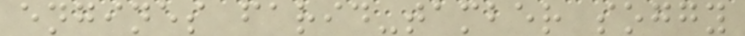engines farid-tamber soggy
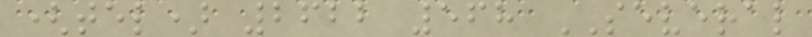(tel) 2622 568 SEVERAL
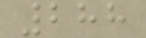288
